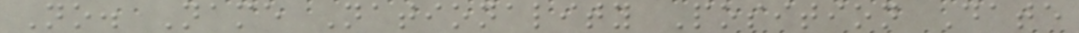No. Name Nationality Position Date
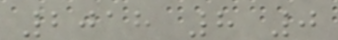2018 8 0
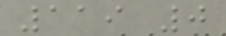119 0
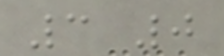3 0
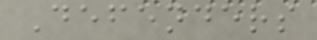Defenders
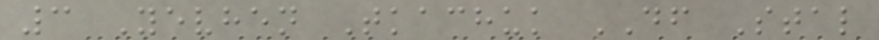3 Yevhen Tkachuk DF Stal
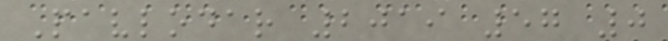Pavlodar 2019 57 0
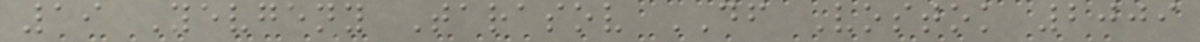19 Yevgeny Tarasov DF Vostok 2009
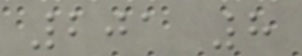201 8
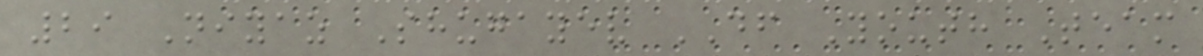29 Niyaz Shugayev DF Youth Team
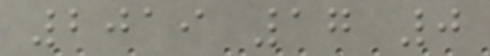2019 17 0
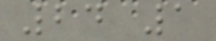24 1
